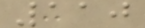110
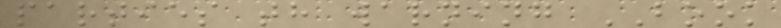parties th warning BOOK
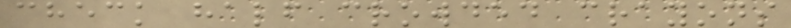check half crowded crayons
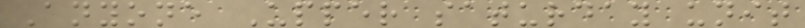Anyone Upper saturday unit
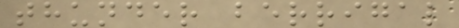thunder berrigal
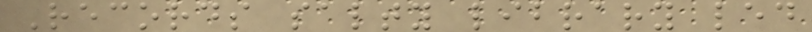Records salty library led
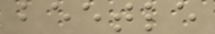beetle
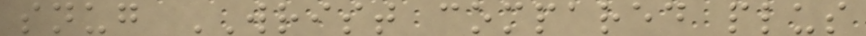snug WRIST compared plus
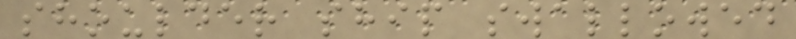shoulder ship swallowed
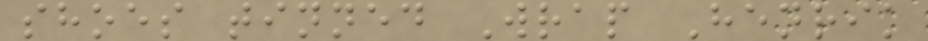shoes tinned Wrap Henrik
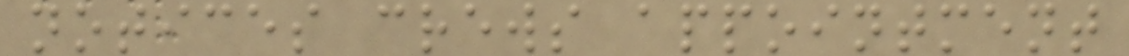notices crews appointment
